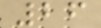26
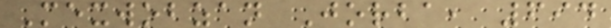Mexwobzan Jorba, 694
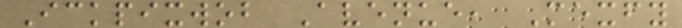Ickpixwob Avenue, Mexfy
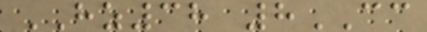HZ38 8CC
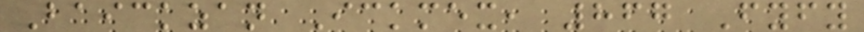Baickzan Ickmex, 867 Fyfy
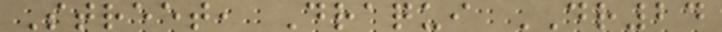Street, Draqui DR24
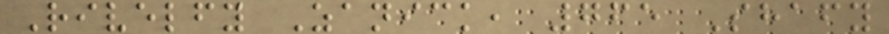Rivelfy Zanick, 765 Shafy
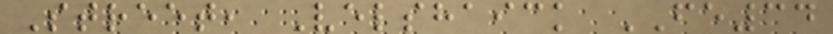Street, Velshaick FE34
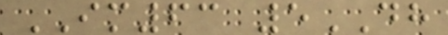IM63 5DH
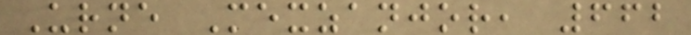Urne Mexzanjor, 662
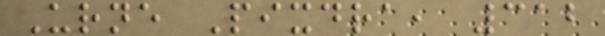Urne Pixdra, 312
